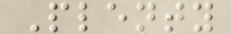Plenty
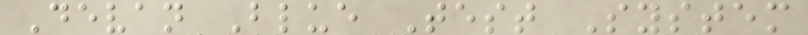Devan Blue Test System
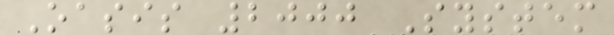Oasis 2000 System
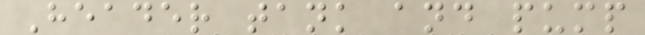Header tank and pump
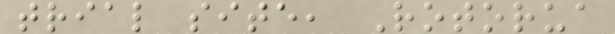trial site, Rotorua
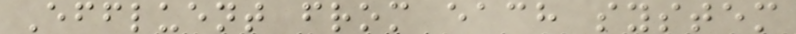Effluent from each system
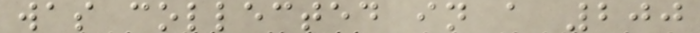was collected in a 200
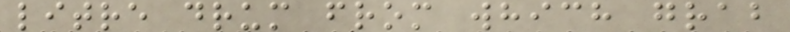litre drum from which grab
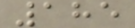185
